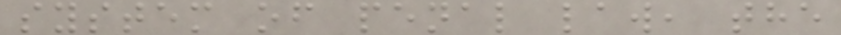system of penal law, the
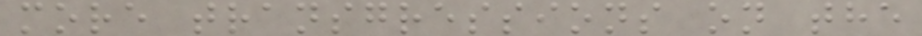more transgressions on the
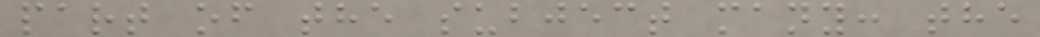part of the subject many: the
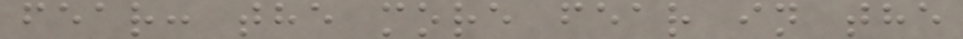fear: the more fear in the
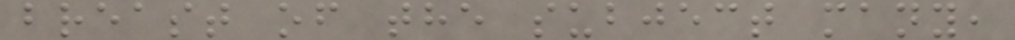breast of the subject many,
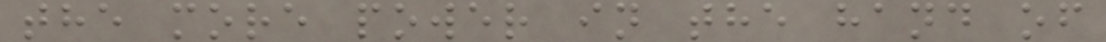the more power in the hand of
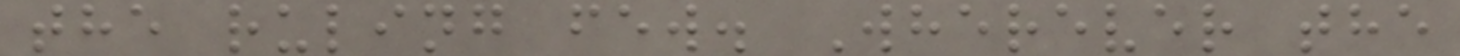the ruling few. Wherever the
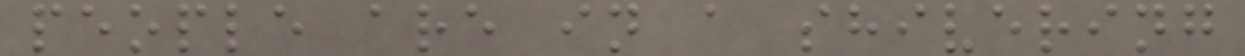people are in a shivering
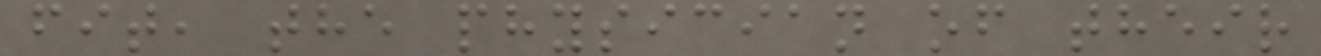fit, the physician of their
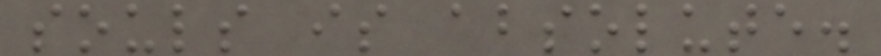souls is absolute.
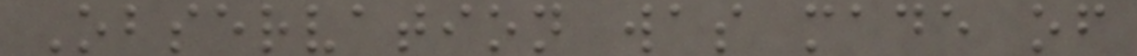Observation was made of
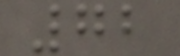72
